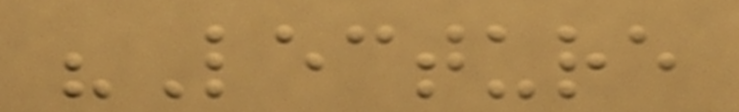"Lecture
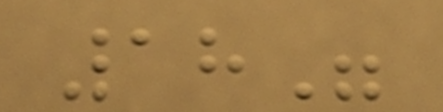18"
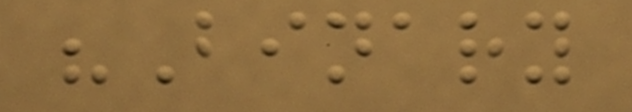"Binary
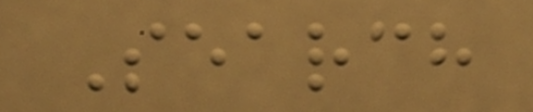Search
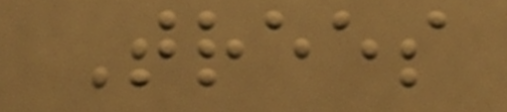Trees
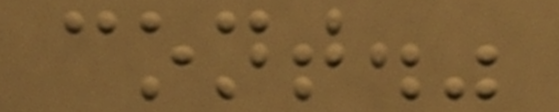cont."
